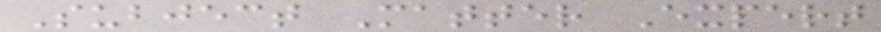Subject Matter Expert
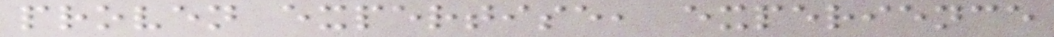proven expertise, experience
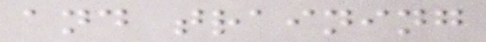and training
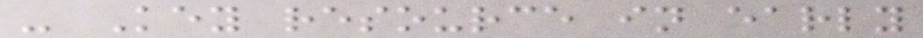- Key resource in early
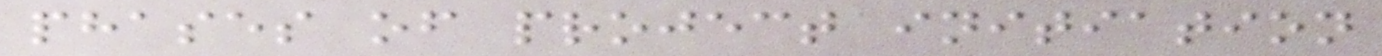phases of project initiation
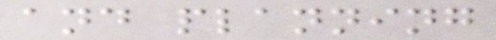and planning
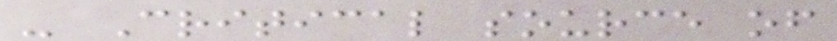- Critical source of
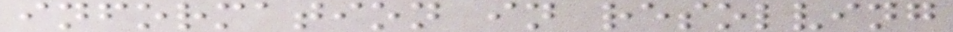information in resolving
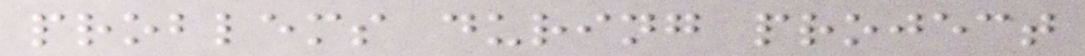problems during project
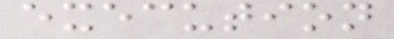execution
